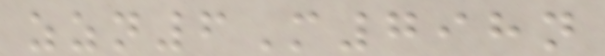zzn6M798n
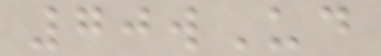70wUd
